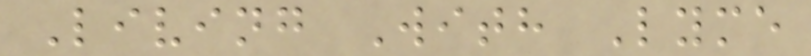Living With Lyme
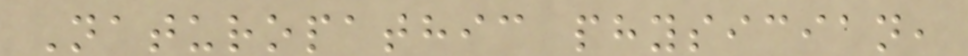Naturopathic physician,
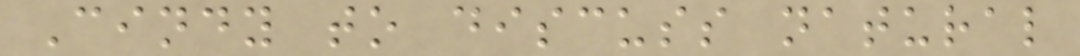Cindy to discuss natural
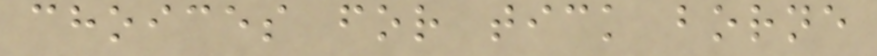choices for tick borne
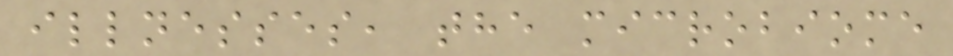illnesses, the microbiome
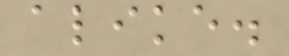alike.
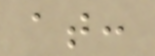at:
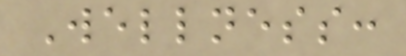Wellness:
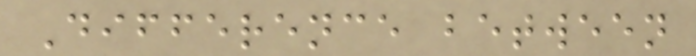Difference between
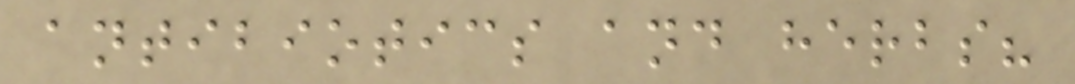antibiotics and herbs?
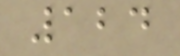124
